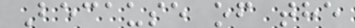Because of the
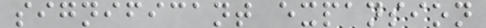significant expansion
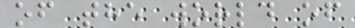of the world of
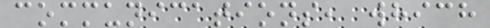communications, which
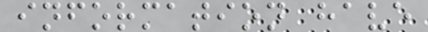information have
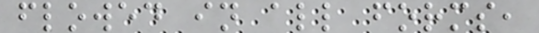flowed in all forms,
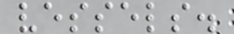vessels.
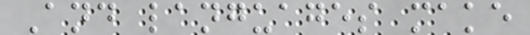And languages make
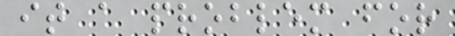it a problem for
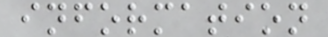information
